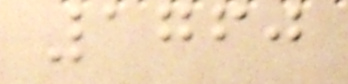1760
